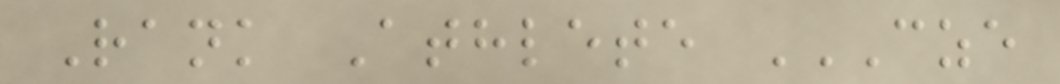Rank Athlete CZE
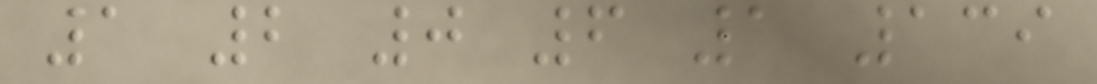1 2 0 6 1 139
